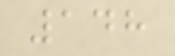148
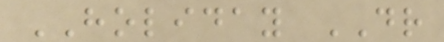HOLIDAY DR
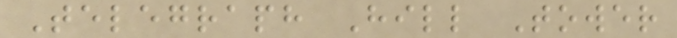Telegraph Hill Tower
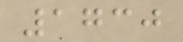1730
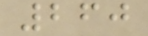260
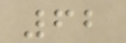62
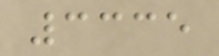3335
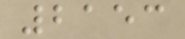2153
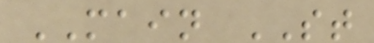MAIN ST
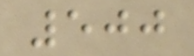500
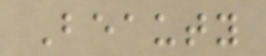Beauty
